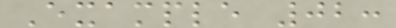Example 02:
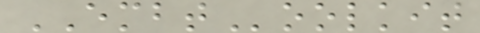EMBToolkit
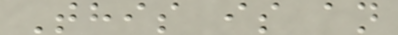This is an
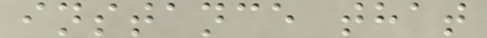instance that
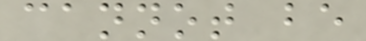cannot be
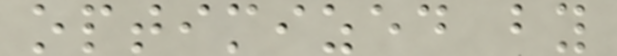optimized by
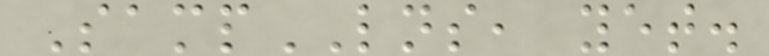SampLNS, yet.
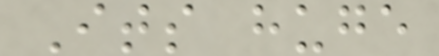Its huge
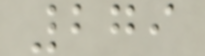279
